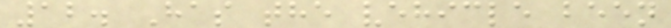12. Has the vehicle been
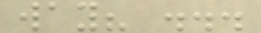way? ...
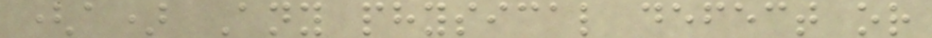(a) Any physical defect or
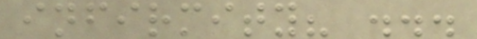infirmity? ...
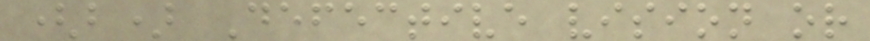(b) Defective vision or
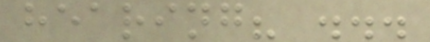hearing? ...
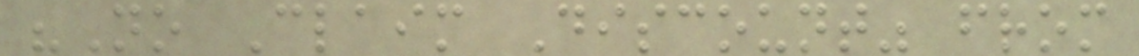"No Claim Discount" from
